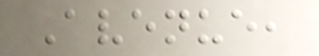Avenue,
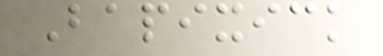Bapixick
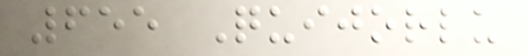655 Quijorlu
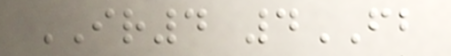IR4 4FB
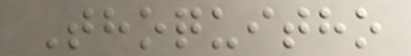Thoquitho
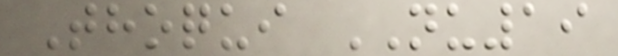Thoqui NU19
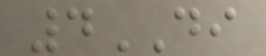4DI
